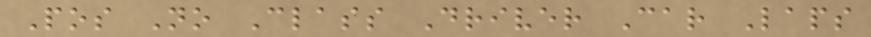Pos No Class Driver Car Laps
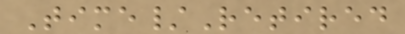Time/Retired
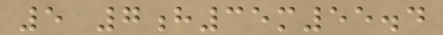5 7h35m55.4
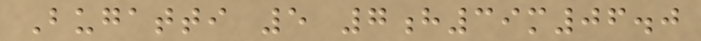Bugatti 5 7h39m06.0
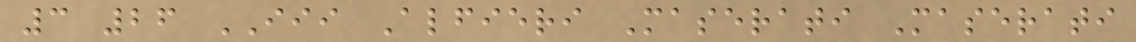3 26 III Alfieri Maserati Maserati
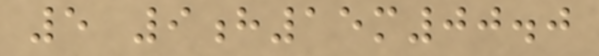5 9h15m00.0
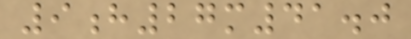9h27m41.0
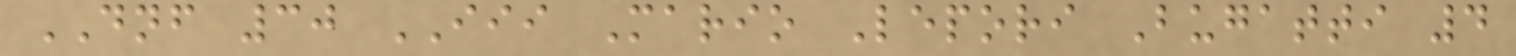DNF 30 III Mario Lepori Bugatti 4
